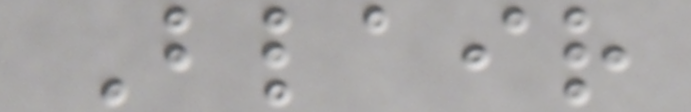Blair
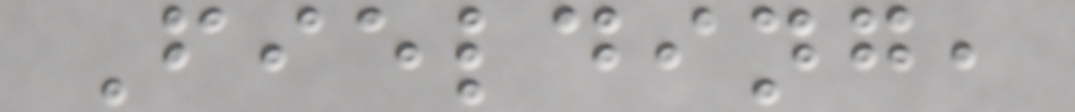Fielding,
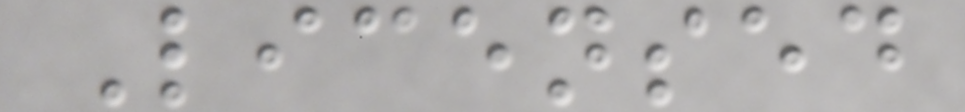Licensed
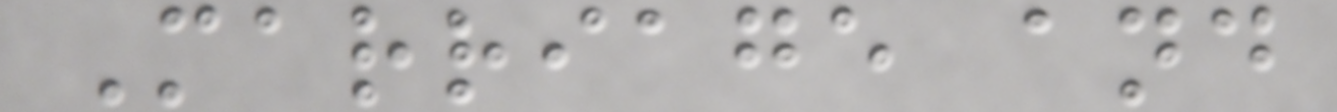Marriage and
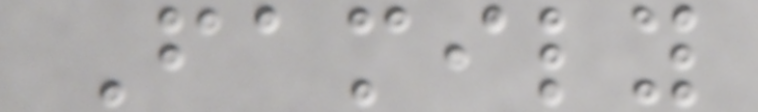Family
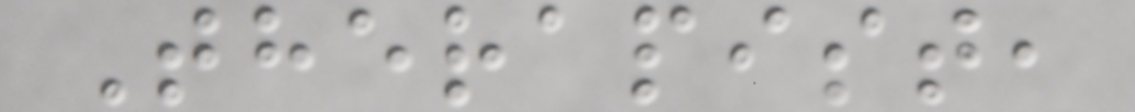Therapist,
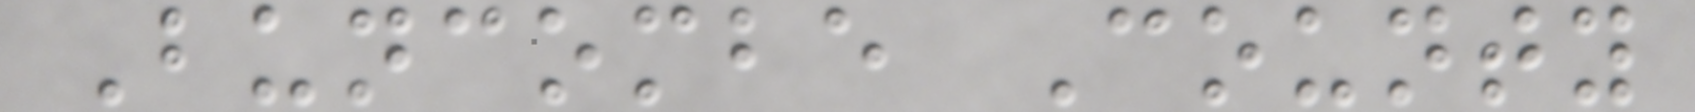Buncombe County
